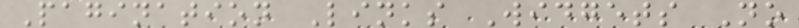Pagination Links Widgets No
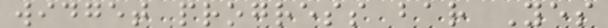widget progress bar Yes
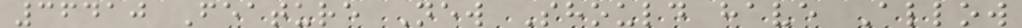36410 Feature New Should have Allow
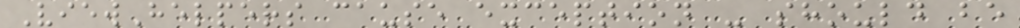ViewHelpers cause exception - should be
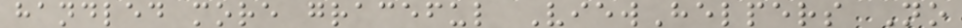handled more graceful ViewHelpers No
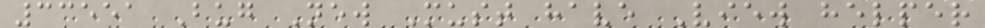33551 Bug New Must have View helper
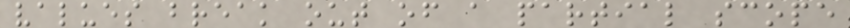values break out of a partial scope
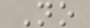No
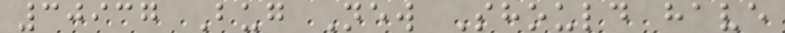30937 Bug New Should have
